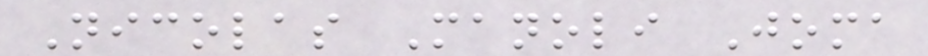Nicolas Manoli Joma
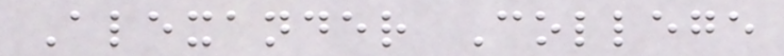Alexander College
